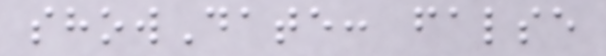showDate: false
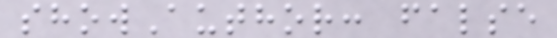showAuthor: false
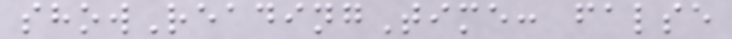showReadingTime: false
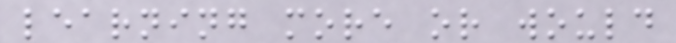learning more or would
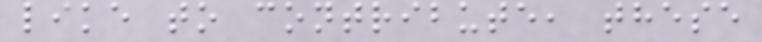like to contribute, these
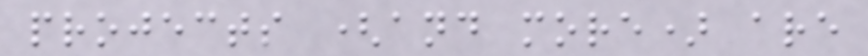projects (and more) are
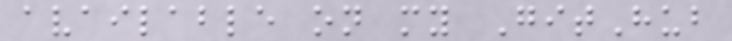available on my GitHub
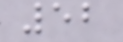52
